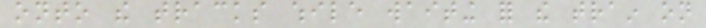onto the tracks while waiting for the train on
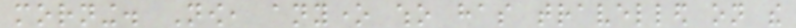morning. Now, anyone who has travelled on the
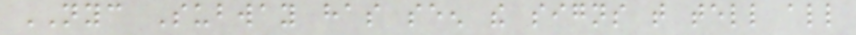NYC Subway has seen the signs that tell all
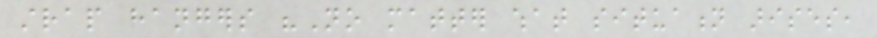strap hangers "No matter what situation arises,
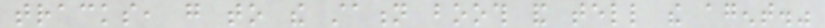tracks, go to the station booth and tell the agent."
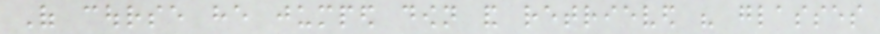Of course he jumped down and retrieved his glasses
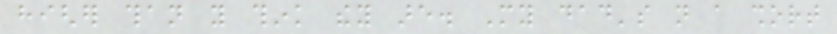higher than you think they are. My dad's not a short
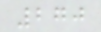270
